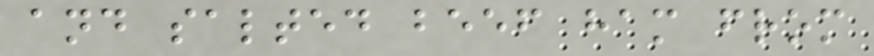and salted beef ham from
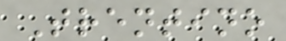Trentino
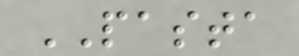PASTA
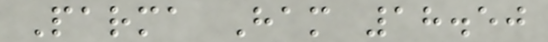Parma Ham 18.50
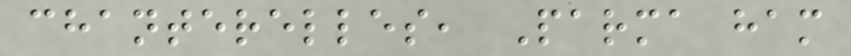chanterelles, Parma ham
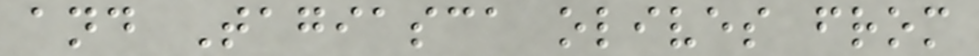and Tagiasca olives from
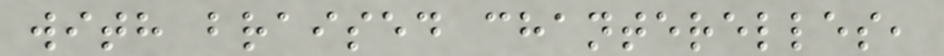with braised chanterelles,
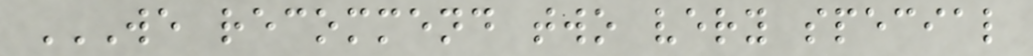WE RECOMMEND TWO VERY SPECIAL
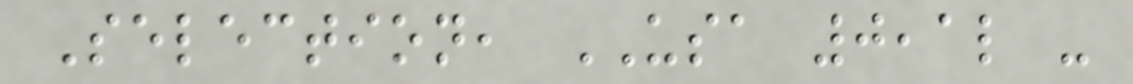Selection, USA 0,1l -
